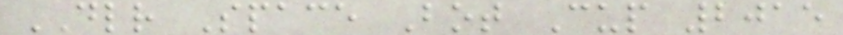DLR Space Bot Cup 2015
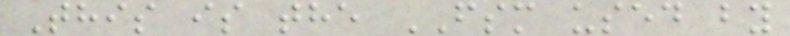This is the FSM used by
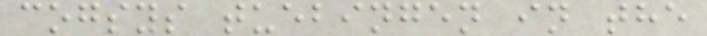cogsys tuebingen in the
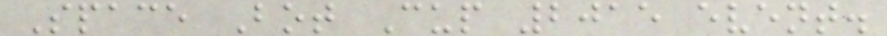Space Bot Cup 2015 event.
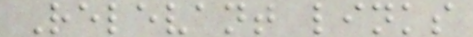Relevant links
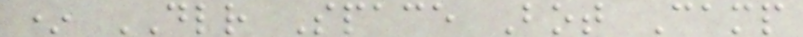* DLR Space Bot Camp
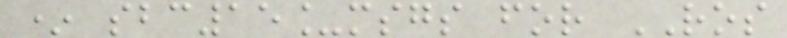* sbc15_msgs for ROS
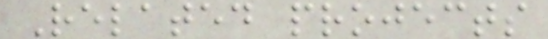Related projects
